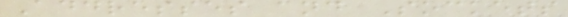Addresses and Sockets
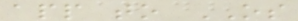app to OS
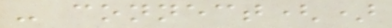- connect()
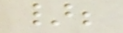};
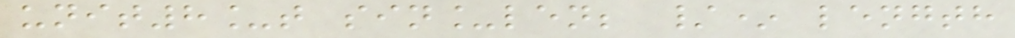unit8_t sin_len; /* length
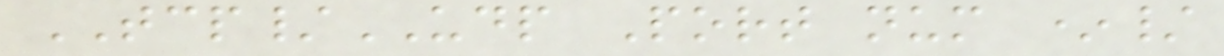TCP/UDP Port num */
